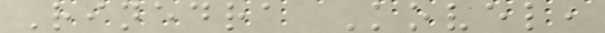Rinedra Kovel,
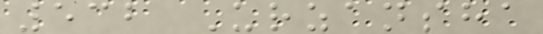532 Urzansha
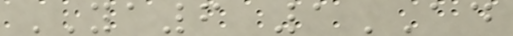YA6 1AD
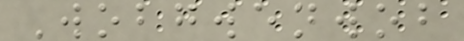Wobgwenwob
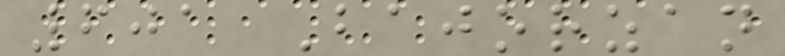601 Bajorzan
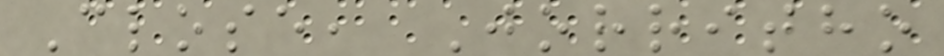Close, Jorritho
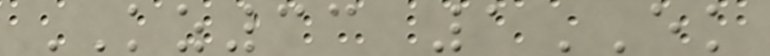KZ33 1EK
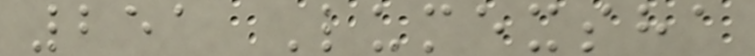251 Lumexsha
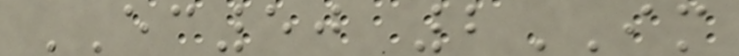EC50 2IM
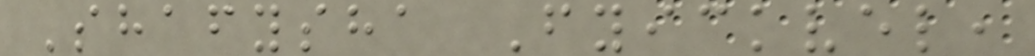Shafysha Fyickvel,
